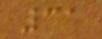31
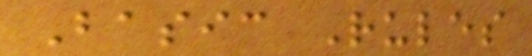Basic Rules
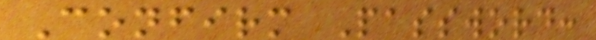Confirm Password:
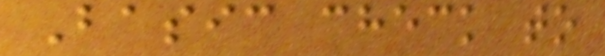Basic check to
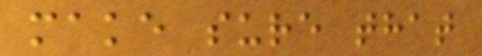make sure that
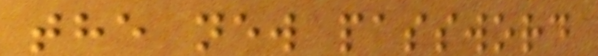the new password
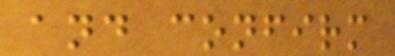and confirm
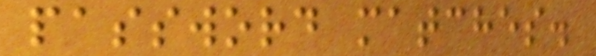password matches.
